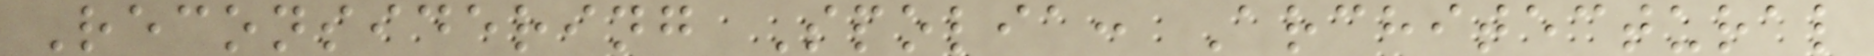Reconsidering Spolia: Architectural
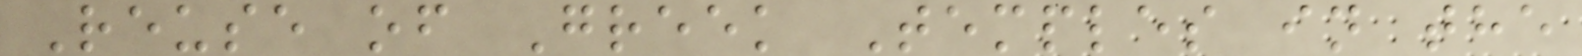Reuse of Greek Temples in the
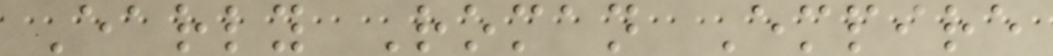Early Roman Empire
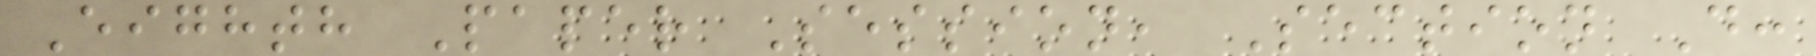Eighth Paper Session, Section D:
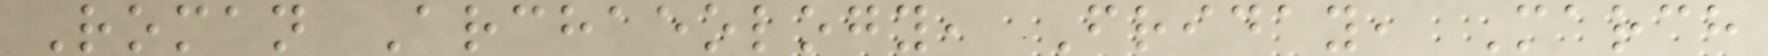Roman Archaeology, Friday, March
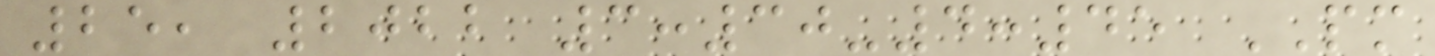25, 2022 3:30-4:45 PM
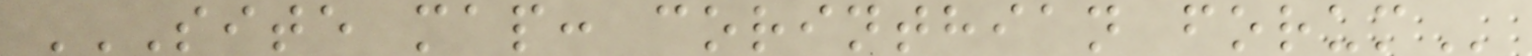SITE MAP: CORINTHIAN FORUM
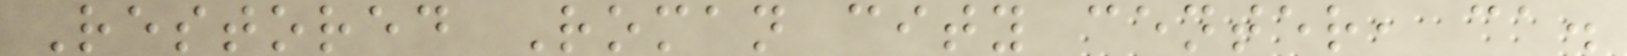Restored Roman city center, ca.
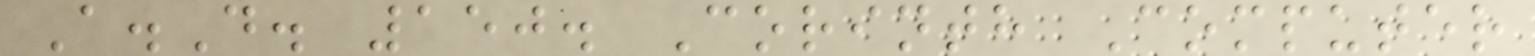A.D. 150. Corinth Computer
